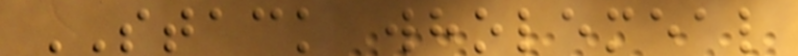STACK wholemeal
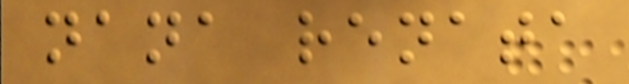nana renata
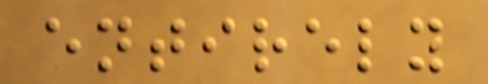entirely
